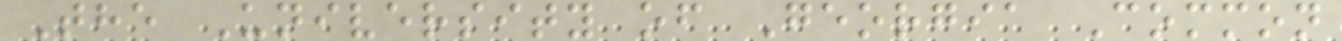The University of Georgia Common
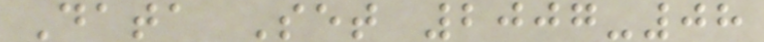Data Set 2007-08
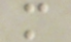m
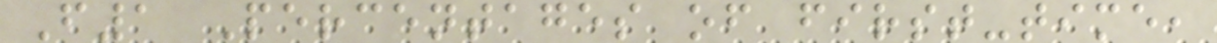F1 Percentages of first-time,
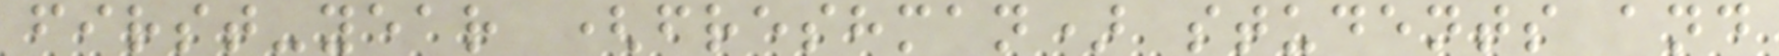first-year (freshman) students and
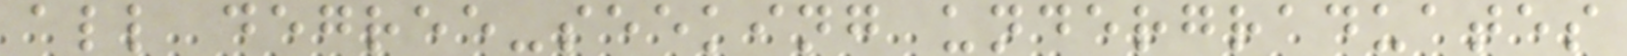all degree-seeking undergraduates
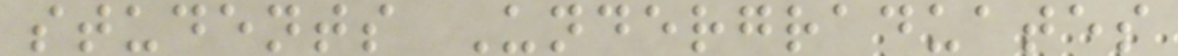students Undergraduates
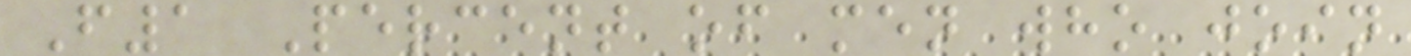F1 Percent of men who join
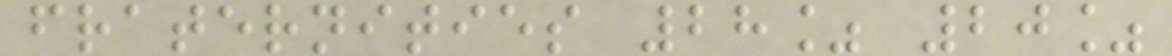fraternities 28% 20%
